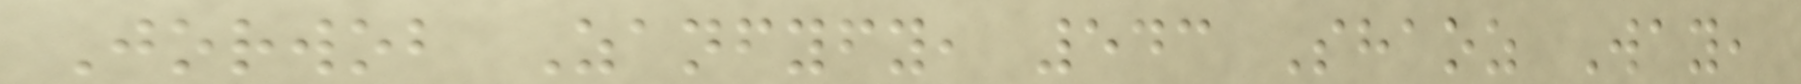Jorwob Zanfyfy, 543 Shaoz Way,
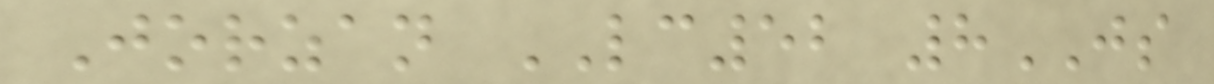Jorzan LC52 8JS
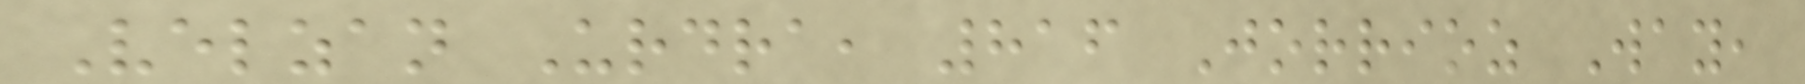Velzan Urdra, 816 Jorrioz Way,
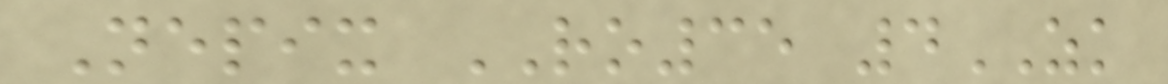Nepix RO35 4ZK
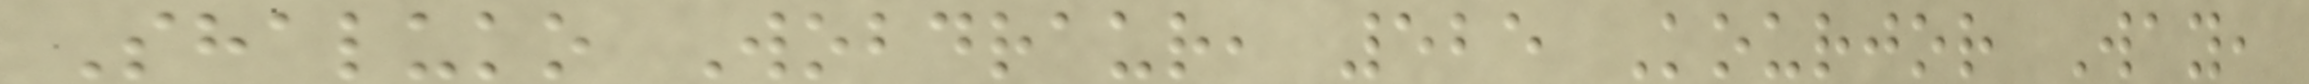Shaluko Wobdraur, 525 Kourjor Way,
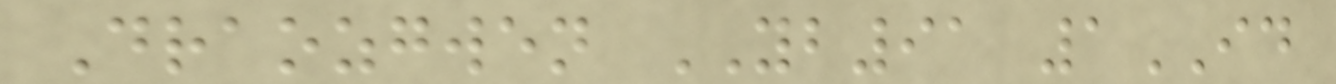Draozgwen YB91 1ID
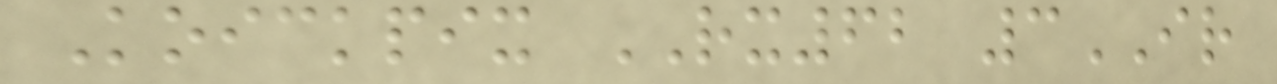Koickpix RX62 3IR
